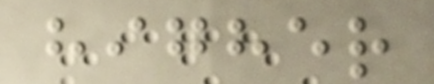higher
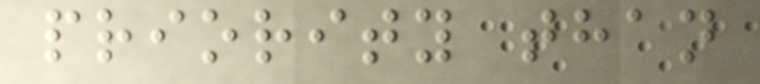priority than
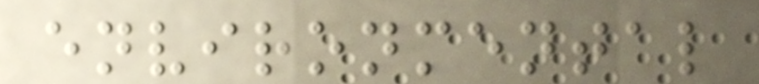environmental
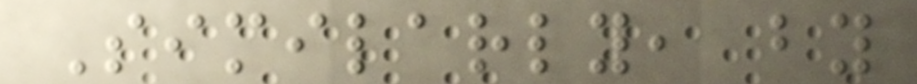Similarly, by
